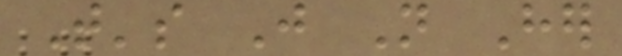That's Just Not Her
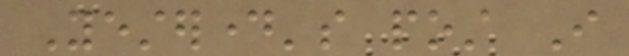Yesterday's post I
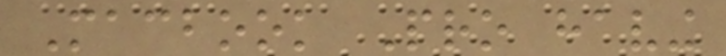Macbook Pro having
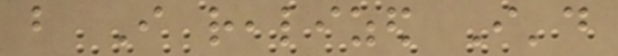but I realized I'd
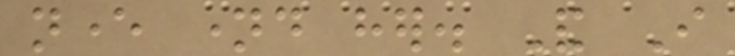never named her. And I
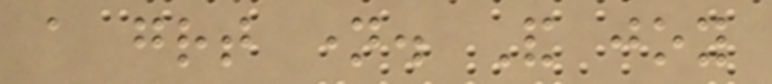a great name. And joy
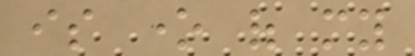is one of my
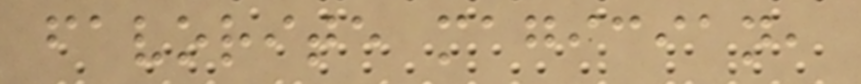favorite magician,
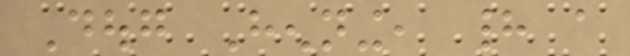Doug Henning, had a
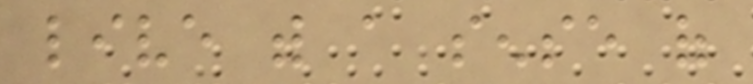live with a sense of
